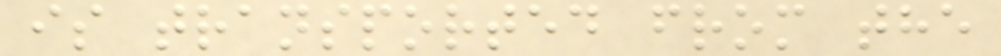is transported from the
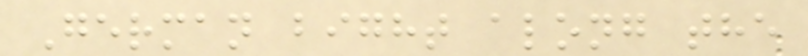German bight along the
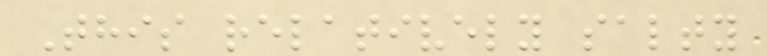This relatively salty
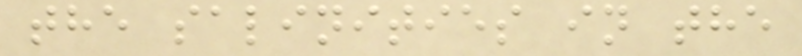the salinities in the
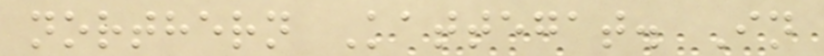northern Kattegat. In
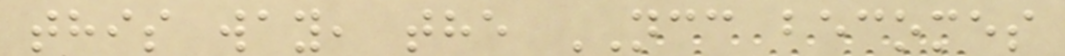this way, the NCC becomes
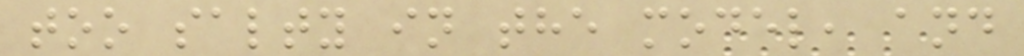too salty in the model, and
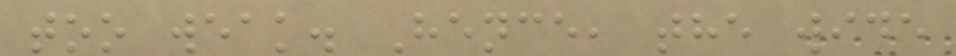too weak. Hence, the wide
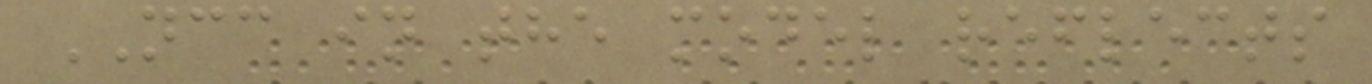NCC in the model reflects
